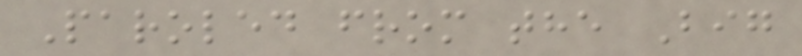Paroled from the Big
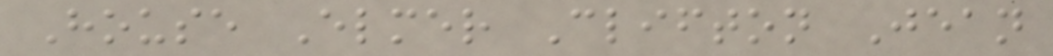House Elmer Clifton Jean
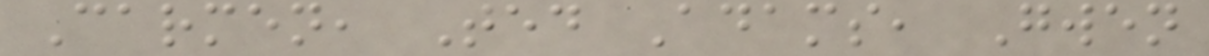Carmen, Ted Adams, Gwen
